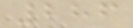286
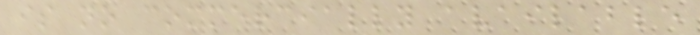is no commercially available
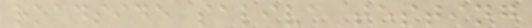roadside saliva testing
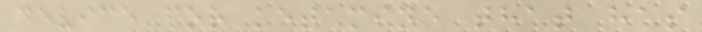device for ketamine that has
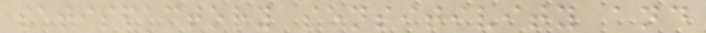satisfactory sensitivity and
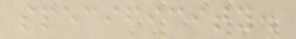specificity.
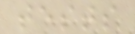tests
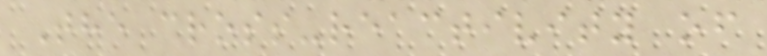The cross-reactivity of
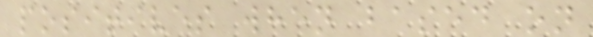positives when based on
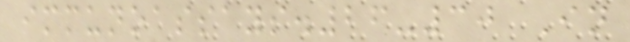immunoassays.26-30 In
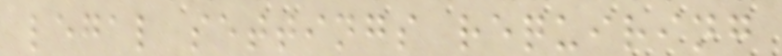legal settings requiring
